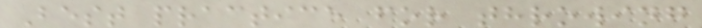Best practice for throwing
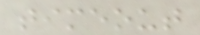timeout
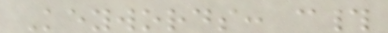Keywords: c#
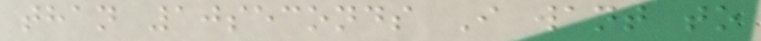than 10seconds I want to
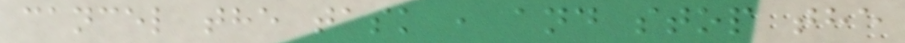cancel the task , and stop the
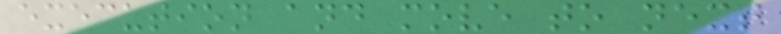execution and move to next
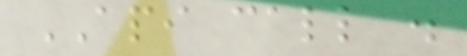API call .
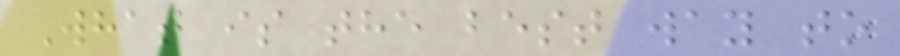What is the best way to
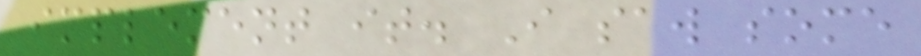implement it. I saw some
